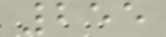255
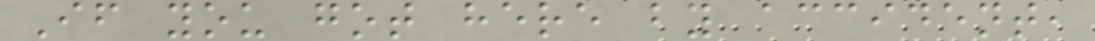If you got here by accident,
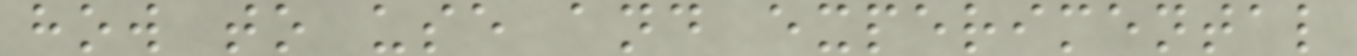how to use and experimental
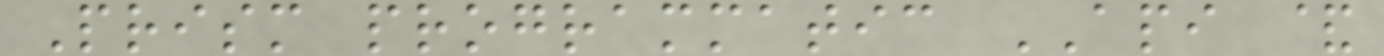Prism programmatic API &
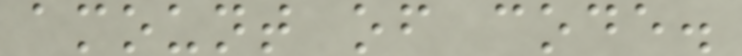amount of code.
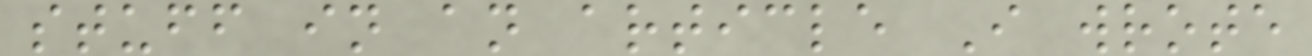stuff in an article I wrote
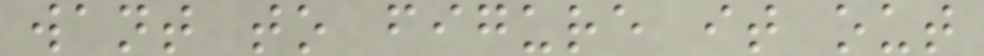want to figure it out
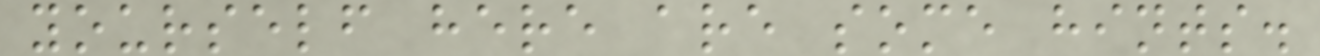yourself here are some hints.
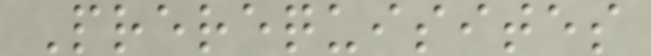Prerequisites
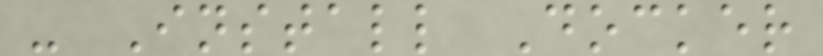- Install Docker
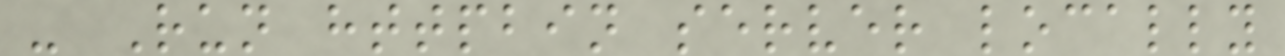- Run httpbin server locally
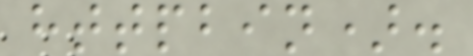httpbin).
